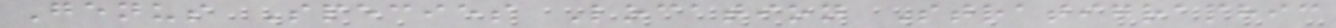Genus Species Location Stratigraphic
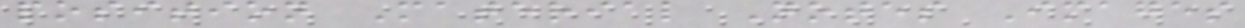position Material Notes Images
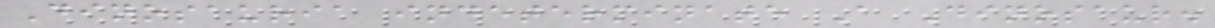Dinosauria indeterminate A Dinosaur.
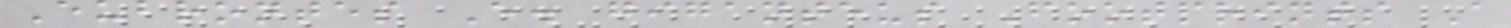Eubrontes E. giganteus Footprints A
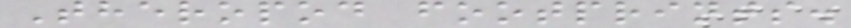Theropod footprints.
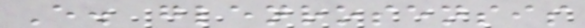E. glenrosensis
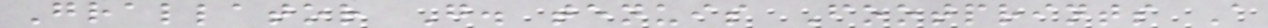Grallator G. tenuis Footprints A
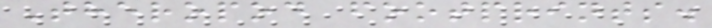Theropod footprints.
